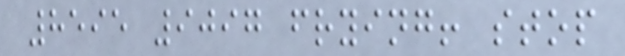8595 9097 frying! stop
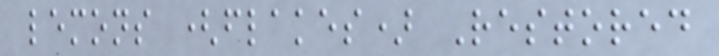lemons (flakes) Restored
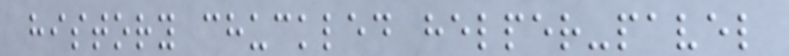history chuckled helper-pavel
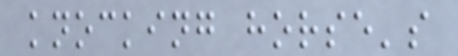knocking horse's
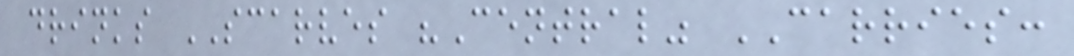drinks SCARVES "Central" CARRIES:
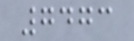7473
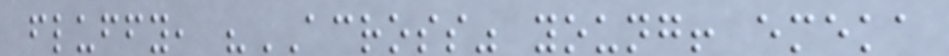fluffy, "ACROSS" young! emeka
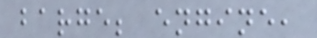barge; engine,
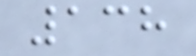138
